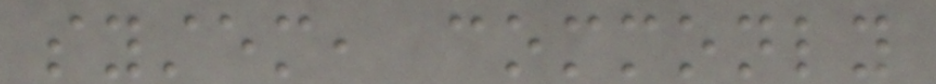system, commonly
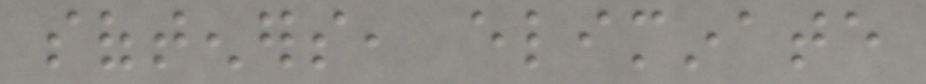softeners, eliminate
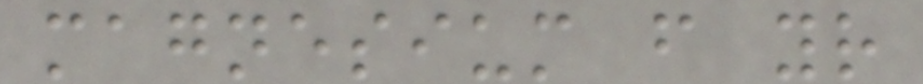magnesium from your
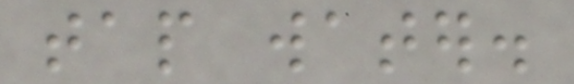tap water.
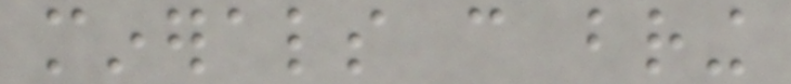minerals can bring
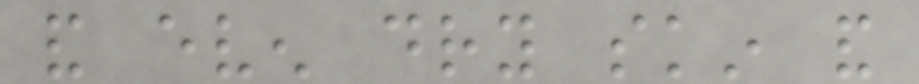and even dry skin and
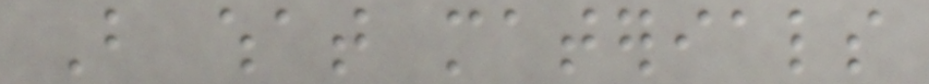But what materials
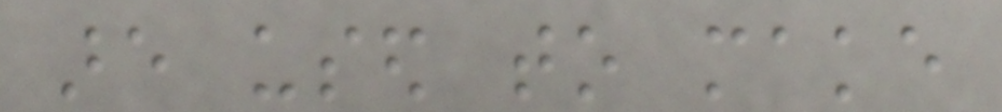are used to make
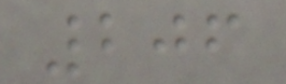206
